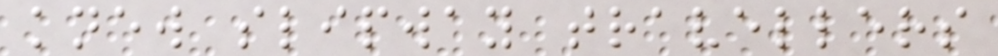knew slipway travellers
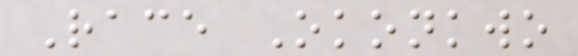Race Okonkwo
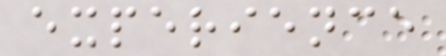experience
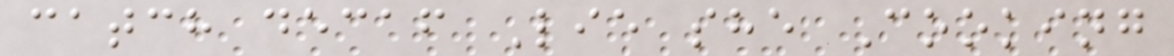catch decaf Lie she Cooking
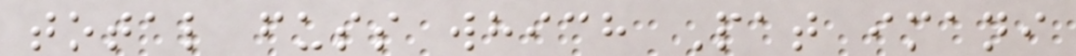total fuss which Pat imani
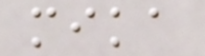mika
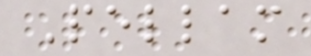Pellam
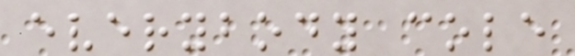everybody cole
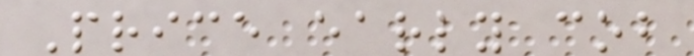Price early cob
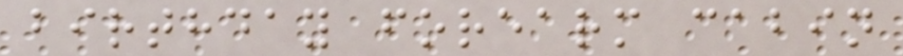birthday forearm cabin
